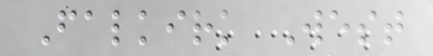Falkirk West
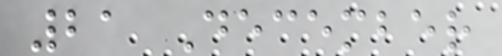21 December
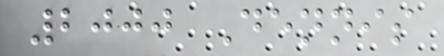2000 Dennis
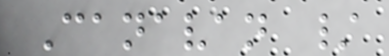Canavan /
